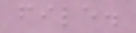file.
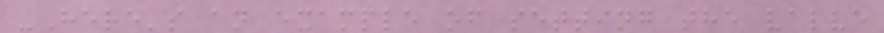-Here's an example of setting the valve
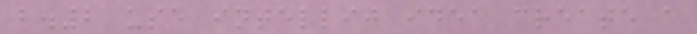b.2 use intellij idea create a
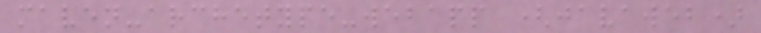maven-archetype-webapp (javaweb)
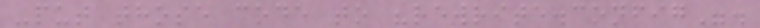-put those code to "rewrite.config".
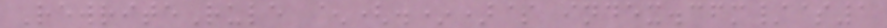RewriteRule ^(.*)$ index.cfm/$1
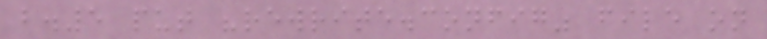b.5 put "rewrite.config" file on
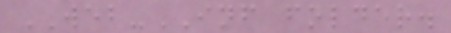WEB-INF folder.
